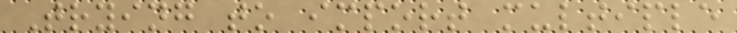Trying to import multiple
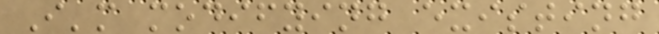I'm modifying existing
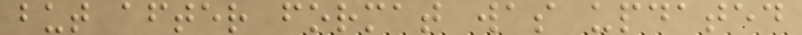but after format was updated
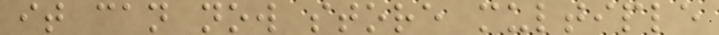it can now store multiple
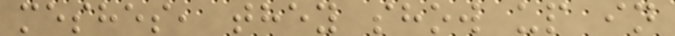meshes, they show up in
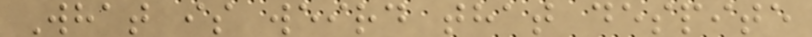What is weird that despite
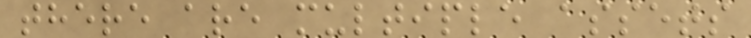there are multiple assets
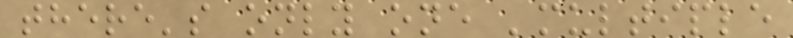there's only one 'multiple
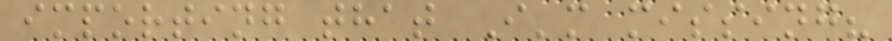importing that I'm missing?
